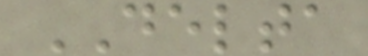DELTA
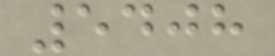5408
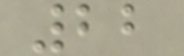22
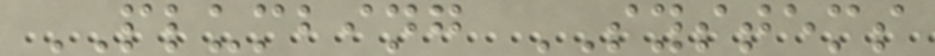PLUMBING SYSTEMS
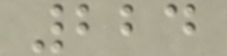224
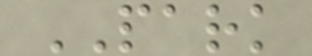PARK
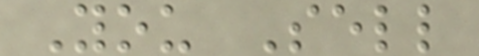You Sell
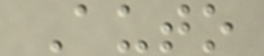Auto
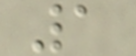1
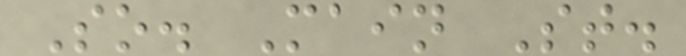So. Main St.
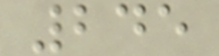245
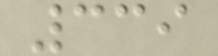339
